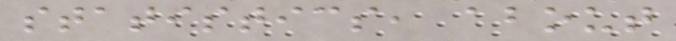statistics, about
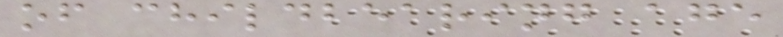of childbearing age
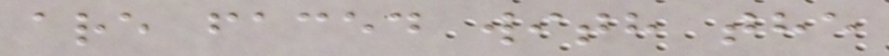are faced with the
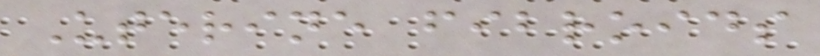Uterine fibroids
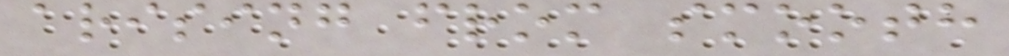arising from smooth
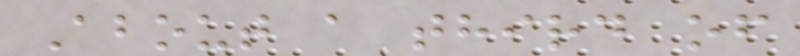About a third of
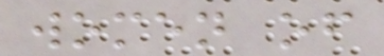women of
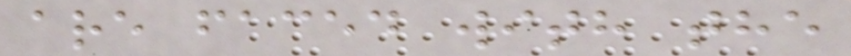are faced with the
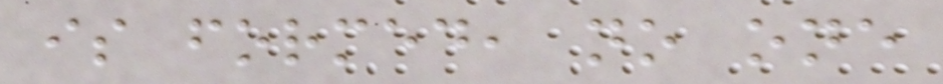is formed, no one
